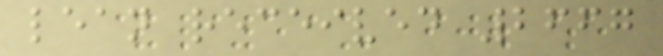lean received 2667
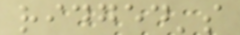ridged's
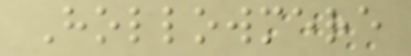Hollowmere
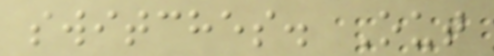switches. Out
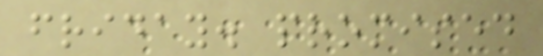friday. promised
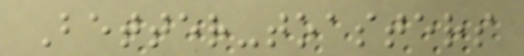Better-toasters
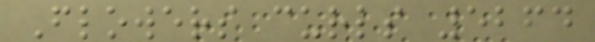Flowers curls 5264
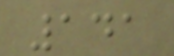141
